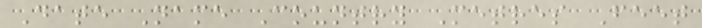Date Name Country Metres Feet
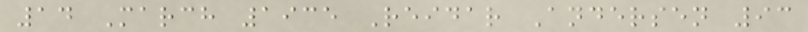14 March 1935 Reidar Andersen 93
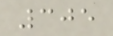305
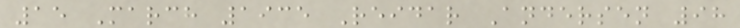15 March 1935 Reidar Andersen 98
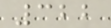322
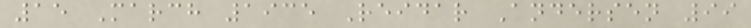15 March 1935 Reidar Andersen 99
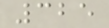325
